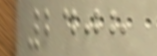2408
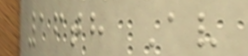16th Av
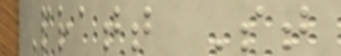Pratt St
